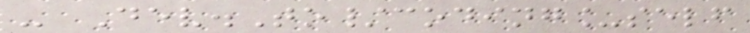- Dev.To/coding_self
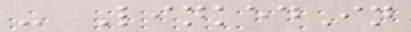- LinkedIn
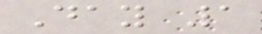Day 1
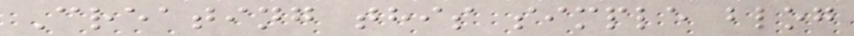Creating this simple blog
